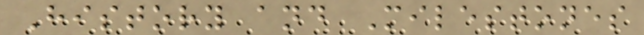History and Milestones
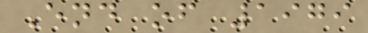End of 1979
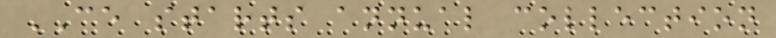CE starts annual collection
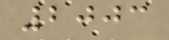2003
